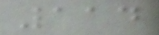114
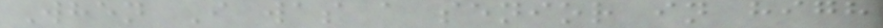When I was a senior in high
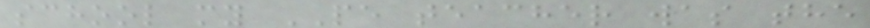school my PE teacher was the
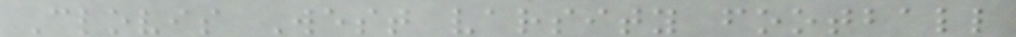Clovis West varsity football
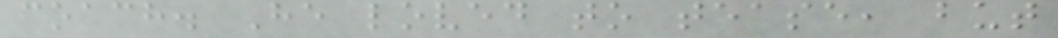coach. He loved to tease, but
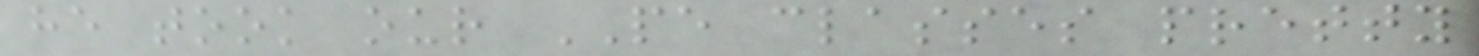he took our PE classes pretty
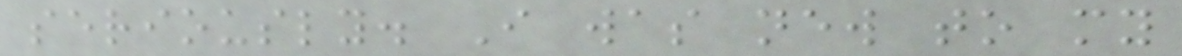seriously. I was new to my
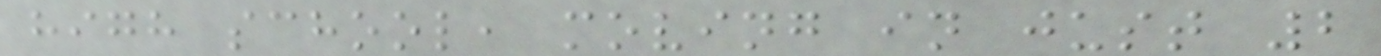high school, moving in just 2
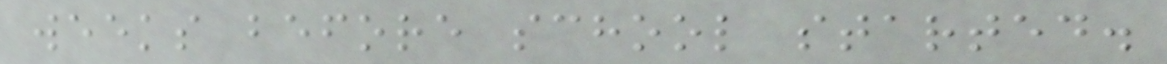weeks before school started.
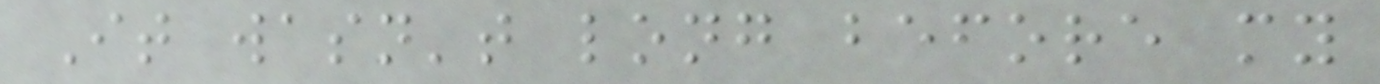It wasn't long before my
